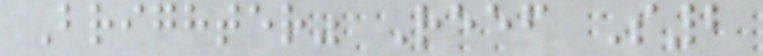Brighter" Reef S2
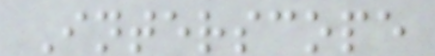Interscope
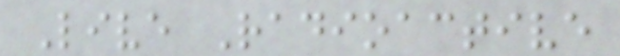Live Radioactive
